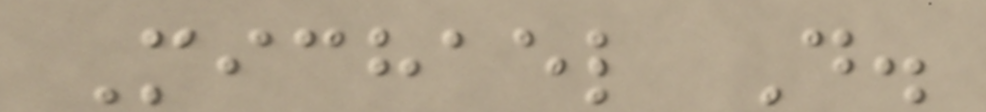Michael D.
